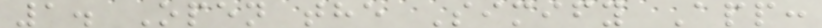1. Open the Simify App:
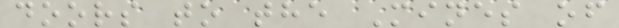doors to the Mines of
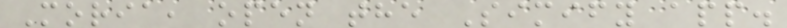Moria, open the Simify app.
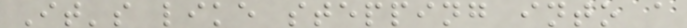It's like stepping into a
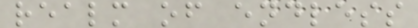realm of endless
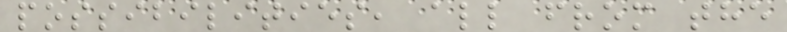possibilities, all from the
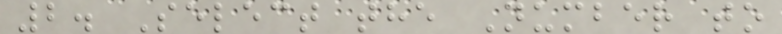2. Select the Number to
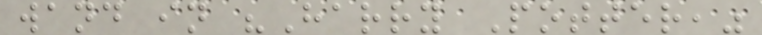wand in "Harry Potter,"
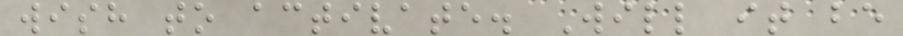wish to activate. Will it be
